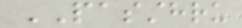PASSTHRU
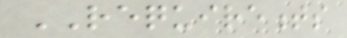REQUIREMENTS
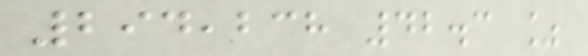294,238 42.3 %
